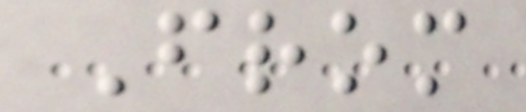From
